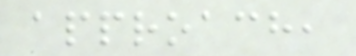approach,
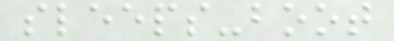sleeps-boot
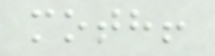moth!
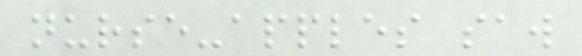nurse-apples saw
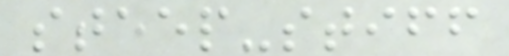steep-stiff
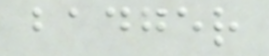badger
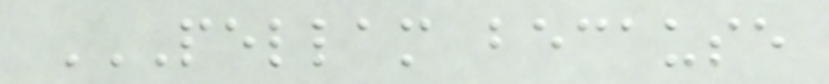PELLAM BECAUSE
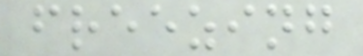freezing
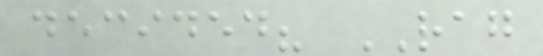decided? RAG
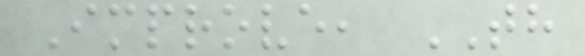Improve, TH
